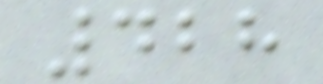428
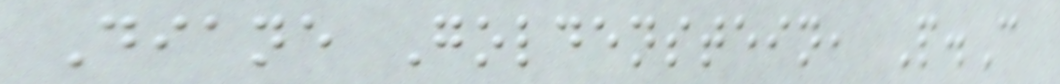Diane Goldenstein, P.C
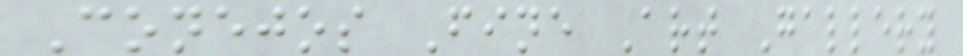Conejos Fine Art Gallery
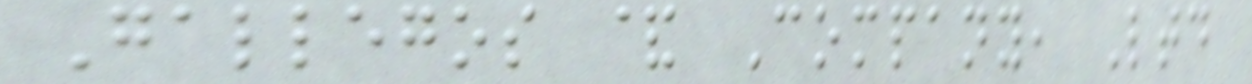Gallegos & Company, Ltd
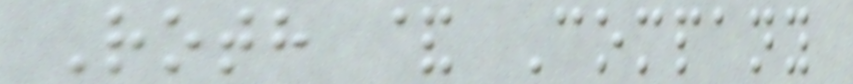Roth & Company
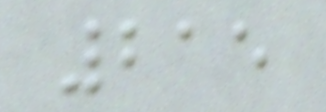215
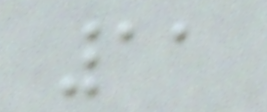11
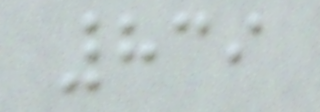839
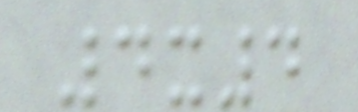4x4
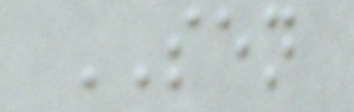SEN
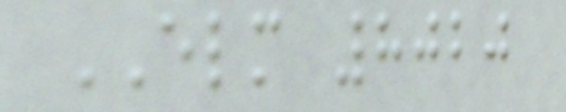ELM 8020
